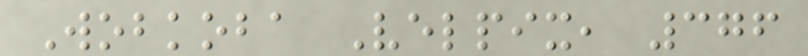Wobkoba Velpix, 376
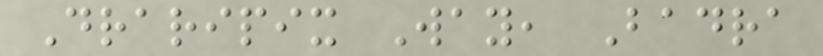Draripix Way, Badra
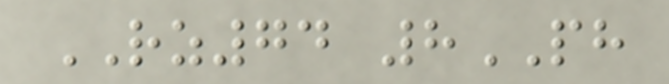RZ74 8PH
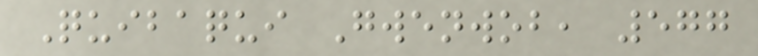Quibaqui Gwenwob, 577
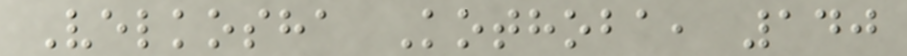Velkosha Kothoba, 140
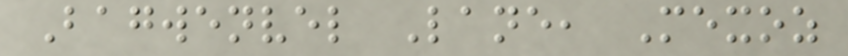Bagwenvel Lane, Mexoz
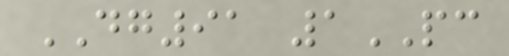DG91 1PC
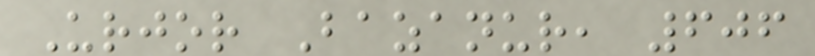Urjor Bazanur, 606
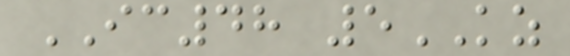IC48 5KZ
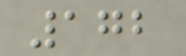172
